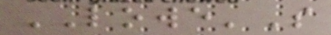LOWE'S
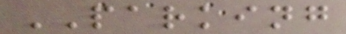PARKING
